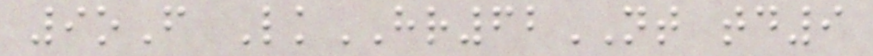9oF LkHR62NT td9
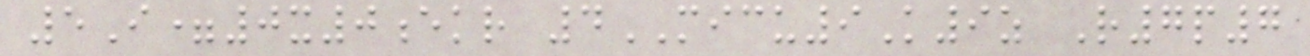5I=0x0ekr 4MICU9K9z R7p7
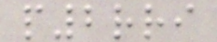p2rri
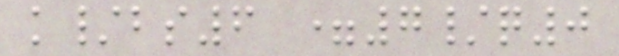k/bs6 =7/q0
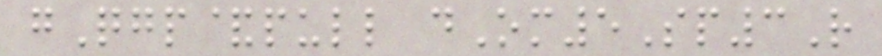gQgp&pull dOm5Sp3R
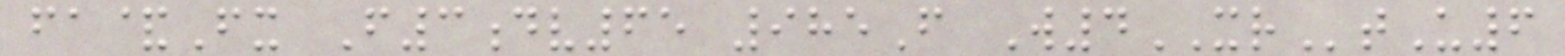fa&Fx F3dv65 985F W4XRtU6
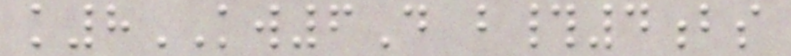k8KW6D b#4bs
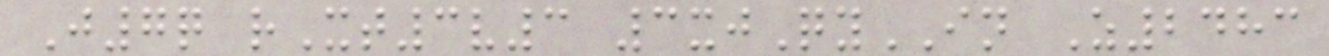J7q rXt3v3 3xjQyIN Z2483
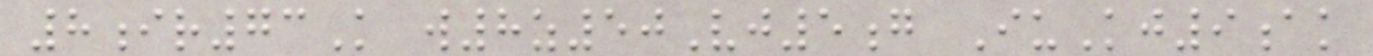8ir73K w8z50Vj5g IuKj9ak
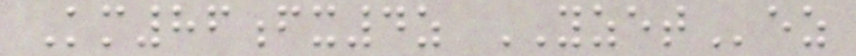Km86fx4z YZETez
